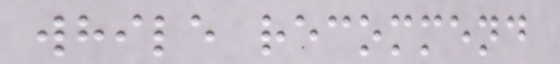while recommend
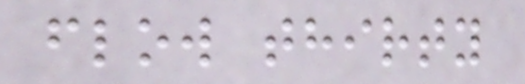flow thirty
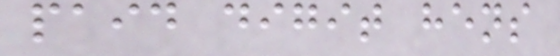paid digit hens
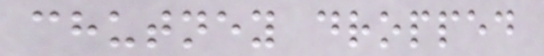chutney dropped
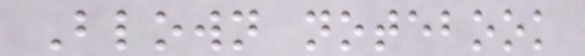Blown notebook
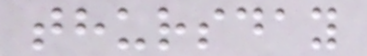thursday
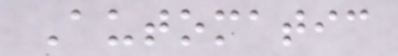Automatic
